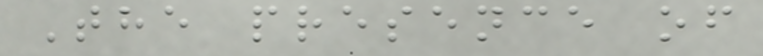The presence of
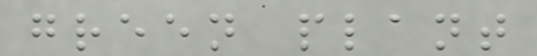green plant
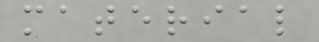material
